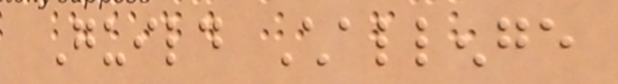Guild Challenge
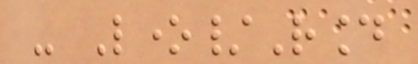- Lone/Round
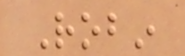Robin
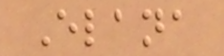Elana
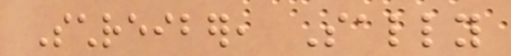Schreiber, Sally
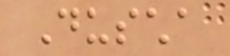Duscha
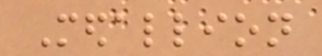Medallion
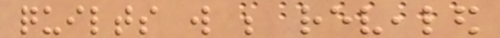quilts will be revealed
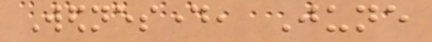Wednesday, June
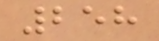258
